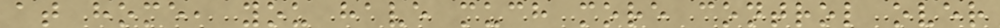at home, you have much more control over
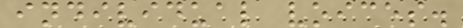individual voices.
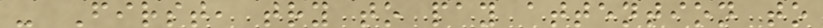- First, try to pay attention to
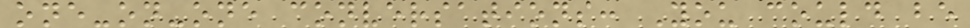one-on-one conversations: You could be
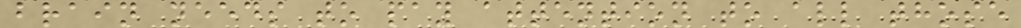brain needs to pay attention to all those
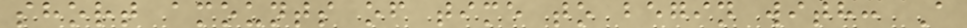short amounts of time to begin with: A
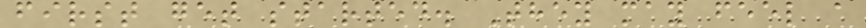first get started. They may feel a
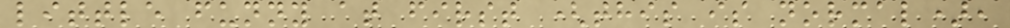little funny at first (this is normal),
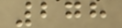278
